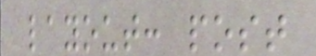layout: post
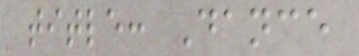title: Dance
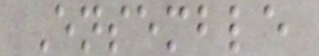Ensemble
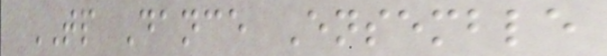TP Dance Ensemble
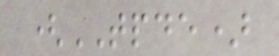(TPDE)
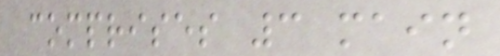comprises 3 main
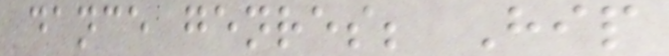dance genres; Hip
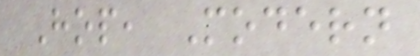Hop, Modern
